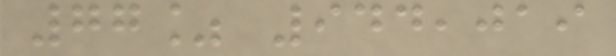77% 944,019
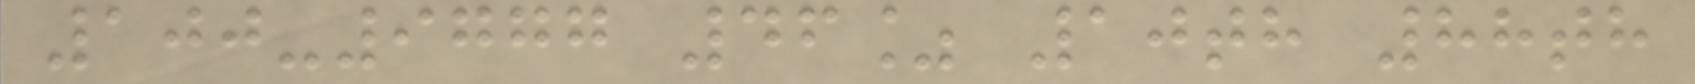100-9777 46% 10th 88th
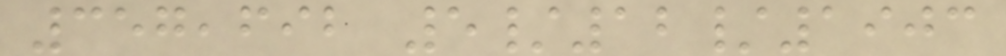357,692 5/12/1903
